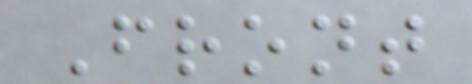Front
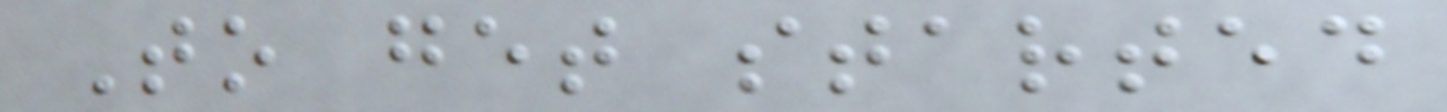To get started
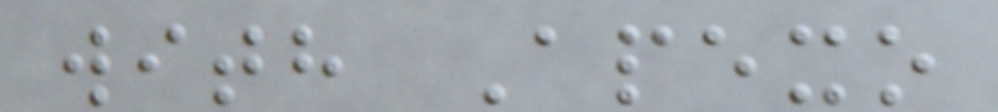with Apexo
